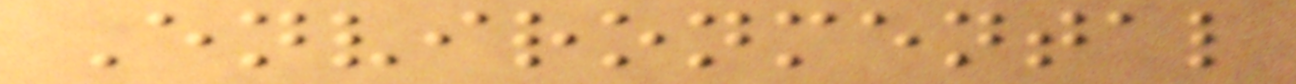Environmental
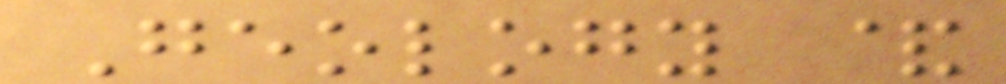Geology &
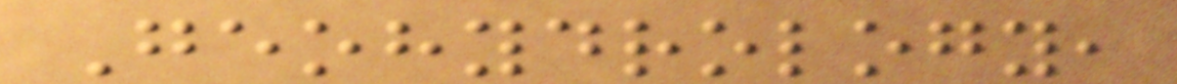Geohydrology,
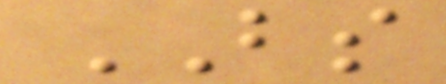BS
